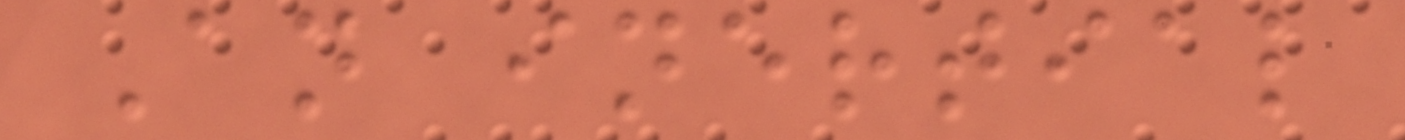An inertial
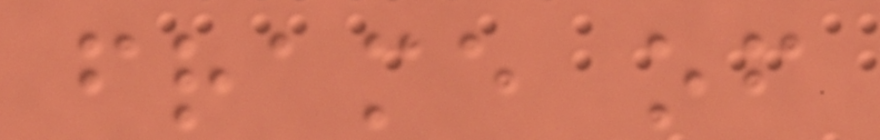frame of
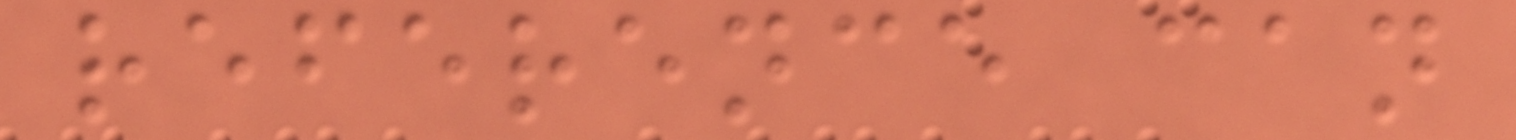reference can
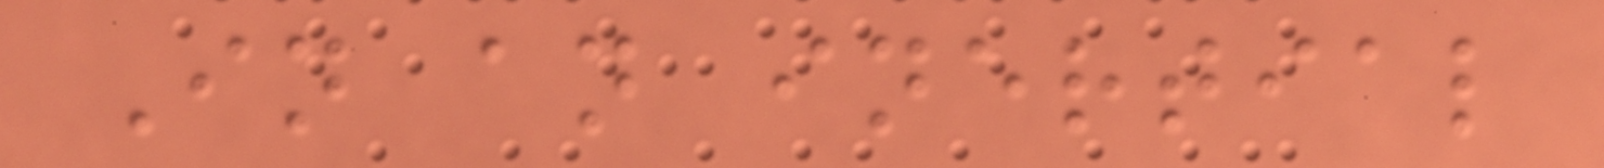In an inertial
